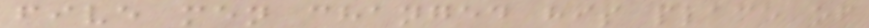five men changed his place of
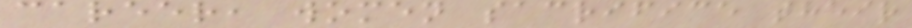career, women sacrifice their
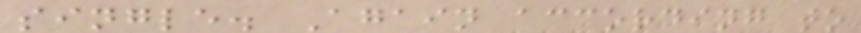single. Again according to
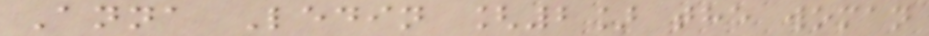Anna Ledin [2] the woman
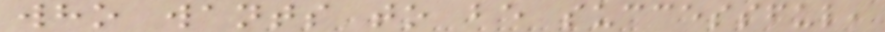who wants to be successful,
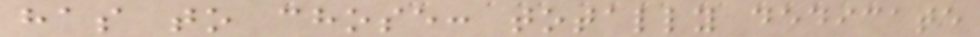has to chose: totally dedicate
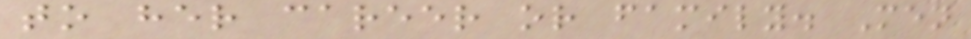to her career or family. Men
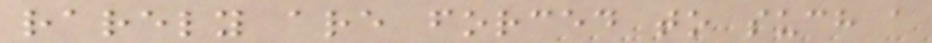rarely are forced to such a
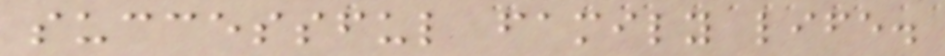successful family life.
